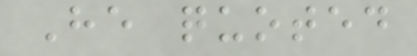He quoted
